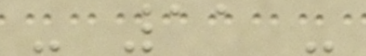- 11 -
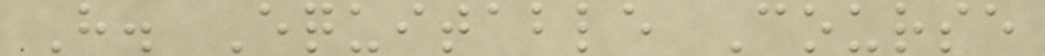H. Equitable Course
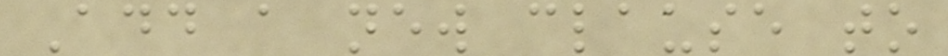Add a new clause to
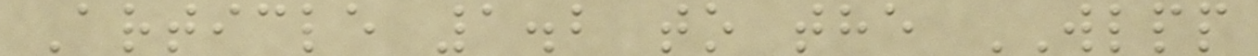Article 1.2 to the WLPP
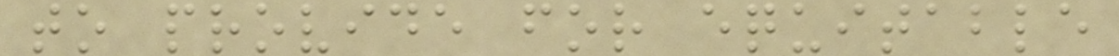to provide for equitable
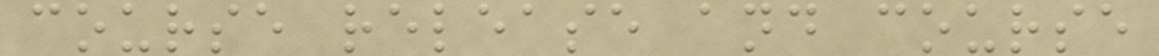course release and course
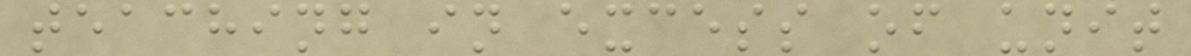teaching in excess of unit
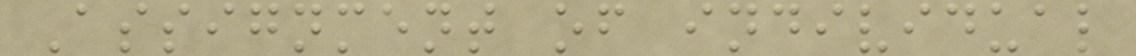Assignment of individual
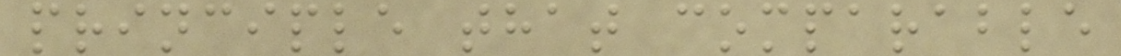principle that comparable
